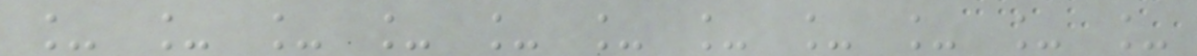_ _ _ _ _ _ _ _ _ _ _
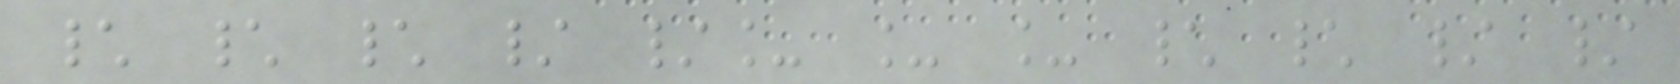\ \ \ / /_ _ _ \ \ / /
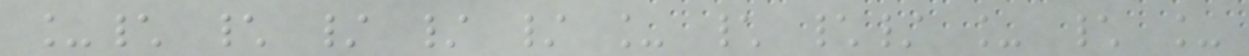_\ \ / / / _ \ \/ _ \ _
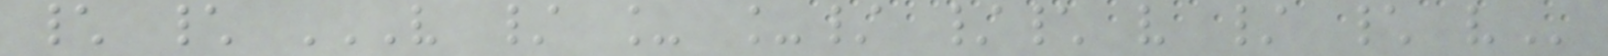\ \ V / _ _/ /\ V / \ V
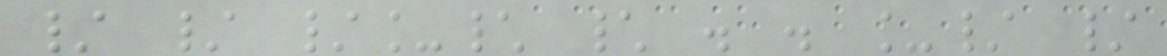/ / /_\ \ . . _/ /
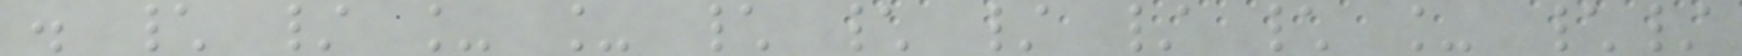. \ / _ _ \ \ / / \ _ \/
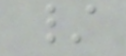/
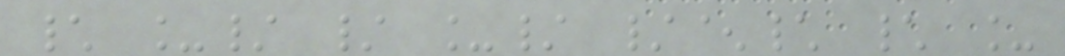\ _/ / _/ /^\ \ _
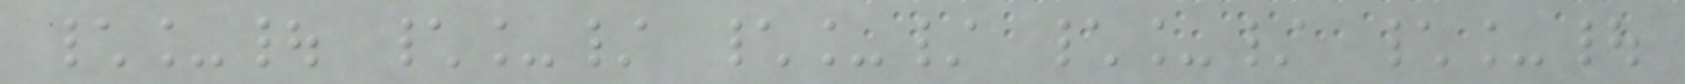\_| \_/ \_/ \_/ \_|
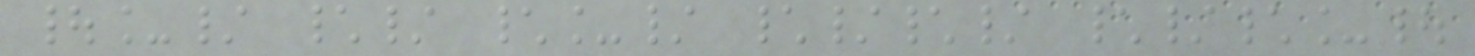|_/ \/ \_/ \/\/ \/\_|
